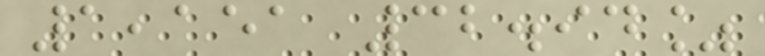1,151 32.94%
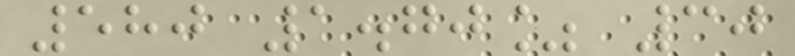580 1.70% 30
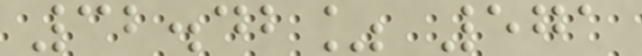32.42% 571
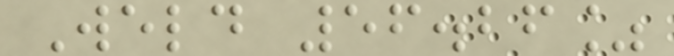Weld 56.26%
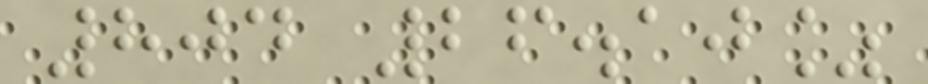804 26.10%
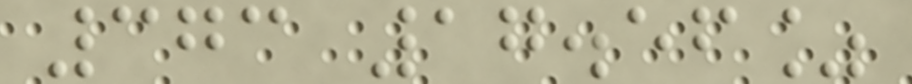373 17.56%
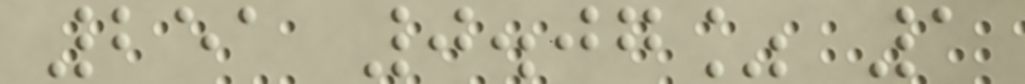251 0.07% 1
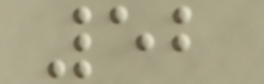52
